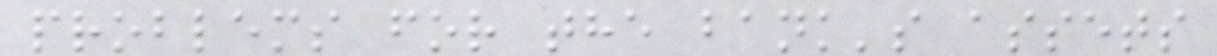problems for the bank's assets
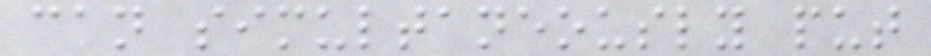can simultaneously put
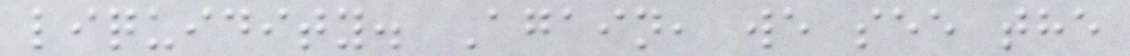liquidity. Again, we see the
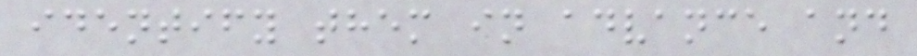identify them in advance and
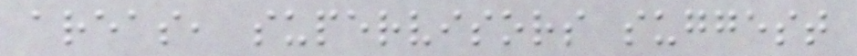areas, supervisors suggest
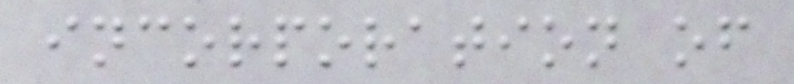incorporation of
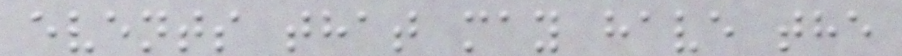events that may have the
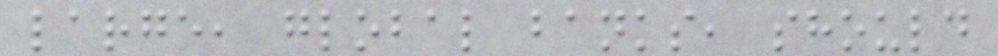large, global banks, should
